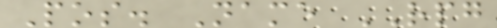Pos. Name RPG
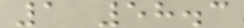1 58.3
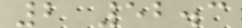2 52.3
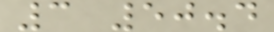3 50.4
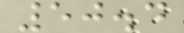50.4
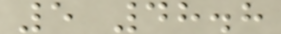5 48.8
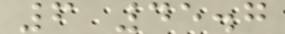6 45.7
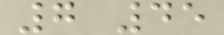7 45
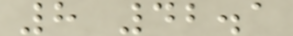8 42.1
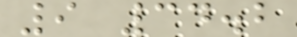9 34.2
